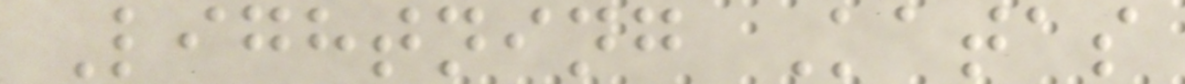Lightning Katas
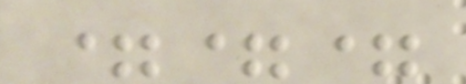===
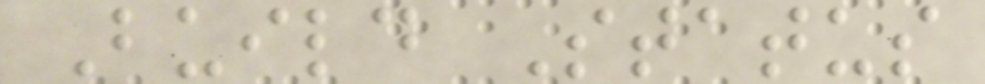Build Status
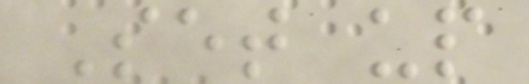Set up
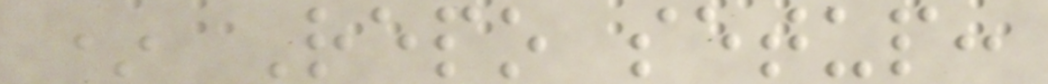* Repo setup:
